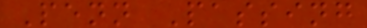Penn Passing
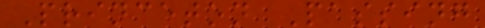Princeton Passing
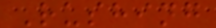Rushing
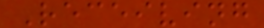Receiving
